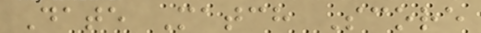Date Match Score
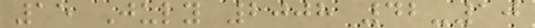15 July 2008 42-10
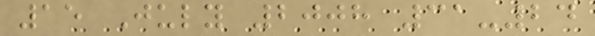15 July 2008 31-24
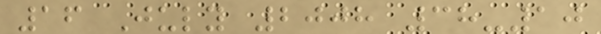16 July 2008 38-10
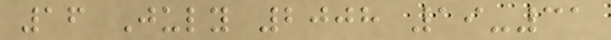16 July 2008 19-31
